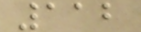112
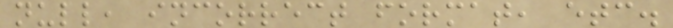null, incorrect format, etc.
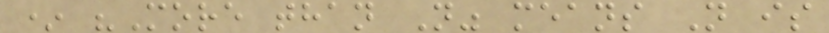* "More than N" means N is
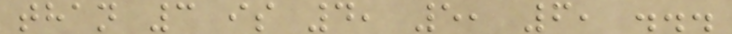than 3 is 4, 5, 6, ...
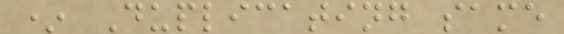* Duplicating same
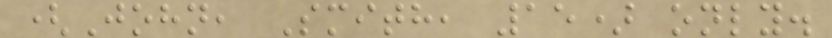(John, Smith, 15) only.
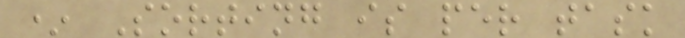* Sorting is per task
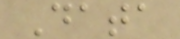Data
